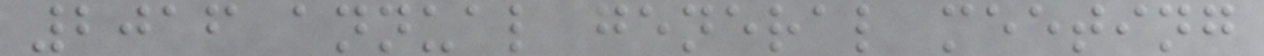2016 annual general meeting
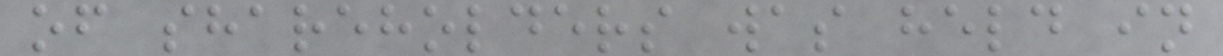of shareholders was held in
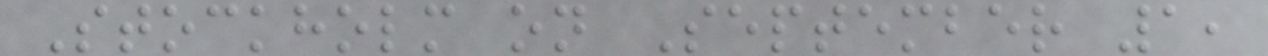Stockholm on September 1,
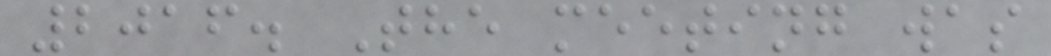2016. The meeting was
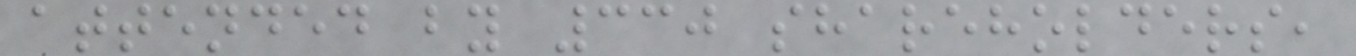attended by 330 shareholders,
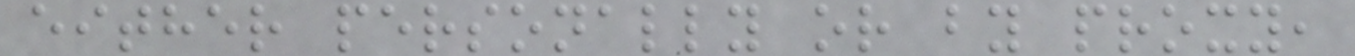either personally or by proxy,
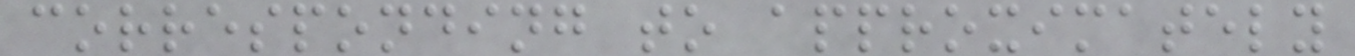corresponding to approximately
